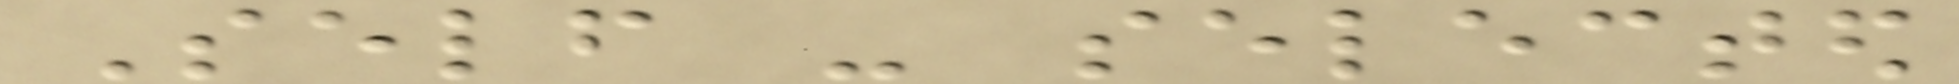Self - selected
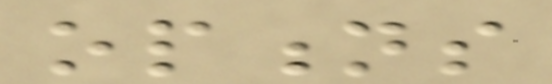options
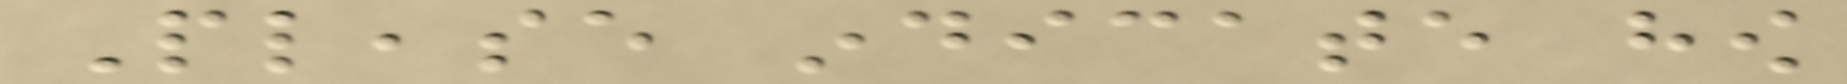Please indicate how
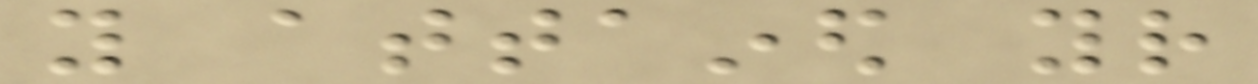you attained your
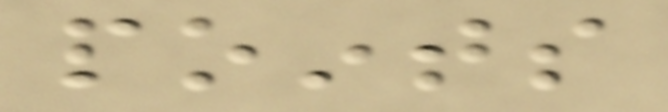points
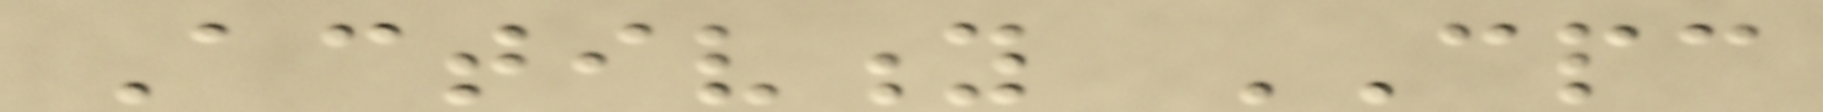Activity CPC
